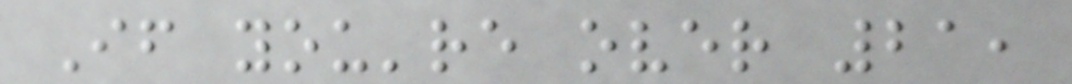If you're over 21,
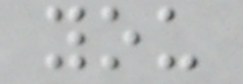you
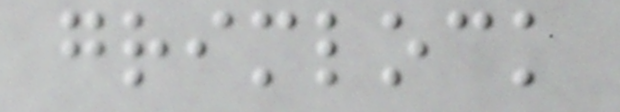grimlock
